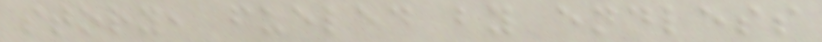story, fueled by endless
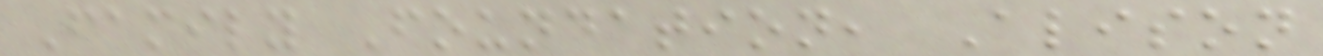Family Foundation, Alison
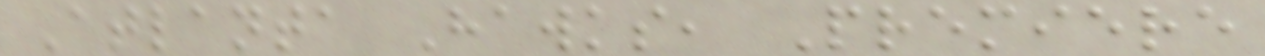Atlanta Hawks, Premiere
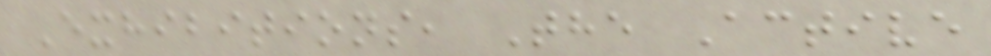Exhibitions, The Active
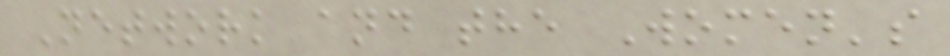Network and the Women's
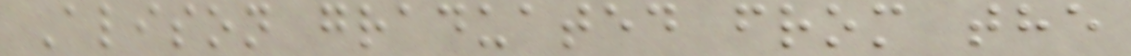Alison graduated from the
